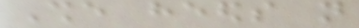She heeds not
